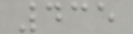435
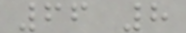66 8
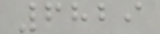6829
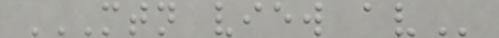MTN VIEW AV
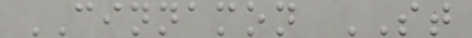CINNAMON ST
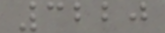3220
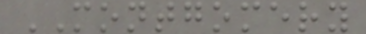MONTGOMERY
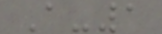A-1
